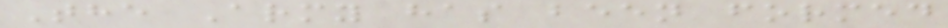The Army has been formed
